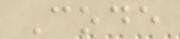Code
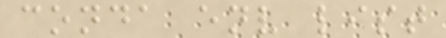conda env list
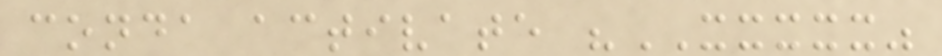conda activate "XXXXX"
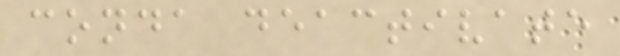conda deactivate
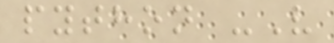python -V
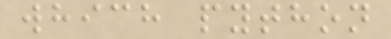which python
